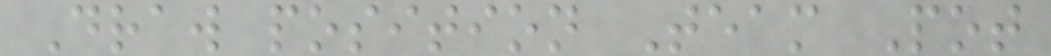Draw position Team Pot
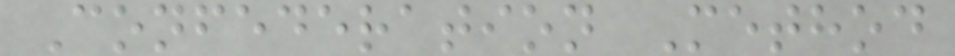Confederation Method
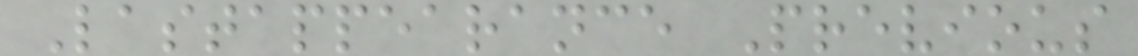Lastappearance Previous
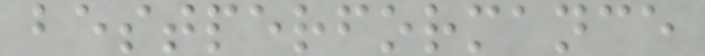bestperformance
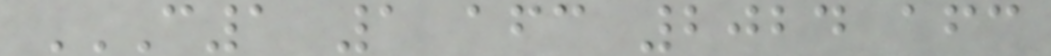C1 1 AFC 2024 AFC
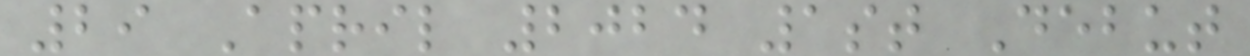29 April 2024 1st Debut
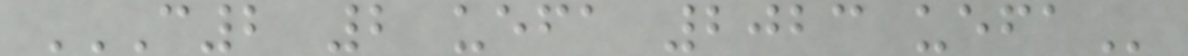C2 2 UEFA 2023 UEFA
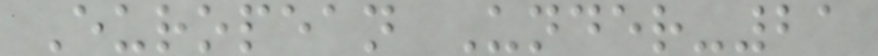European Under-21
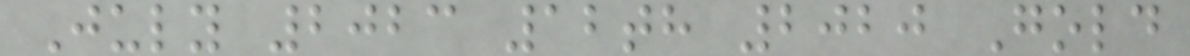July 2023 12th 2020 Gold
